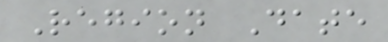Region Date
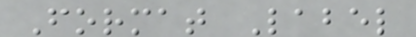Format Label
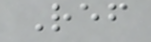Ref
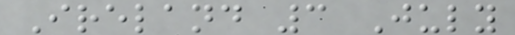Ireland 3 July
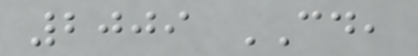2009 CD,
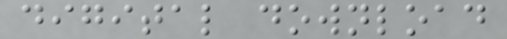digital download
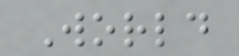World
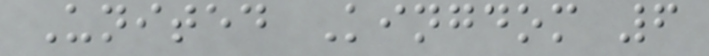United Kingdom 6
